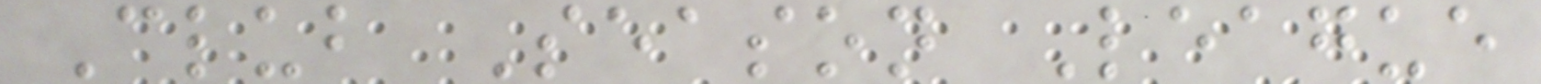Club Season League
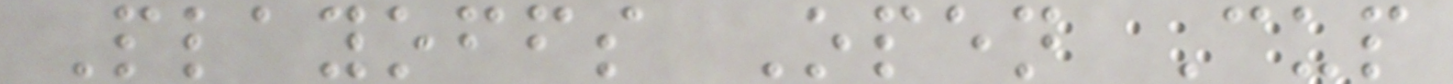Playoffs Open Cup
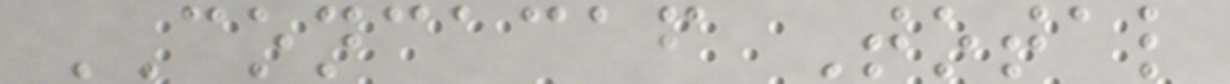CONCACAF Total
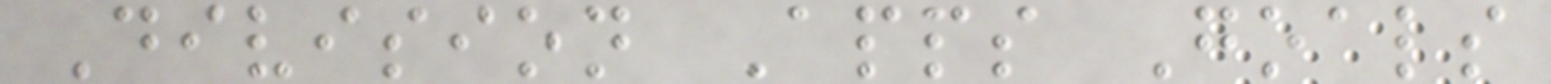Division Apps Goals
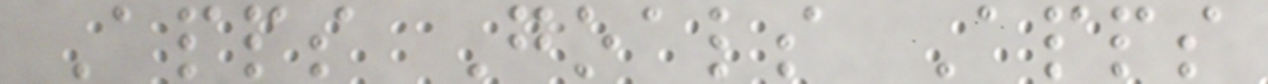Apps Goals Apps
